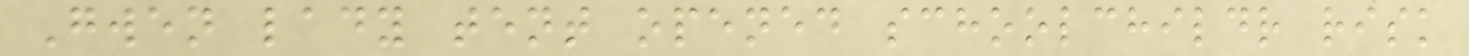Gwen lady tent opened schoolchildr risk
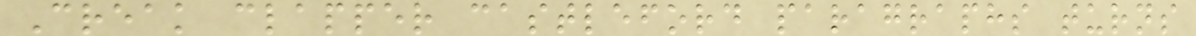Creak clapper castleford paragraphs turns
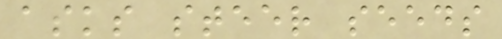asks steer seeds
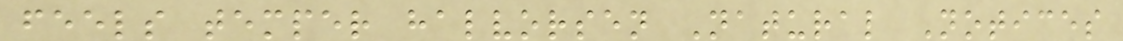feels temper halvorsen Natural Notices
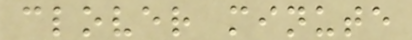clover minute
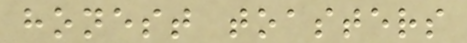honest toasters
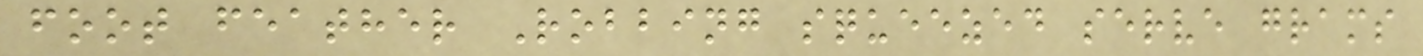foot feather Robbing squeezed serve grams
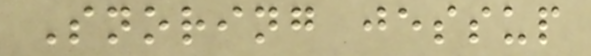Snoring jessup
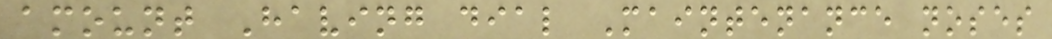amount Having dial Maintenance noses
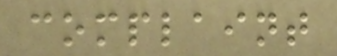complaint
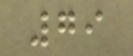79
